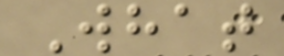What
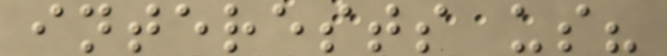interests us?
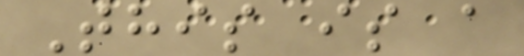This is a
